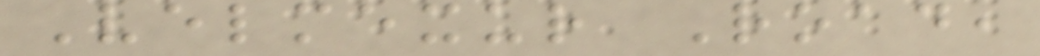Velmexur Road,
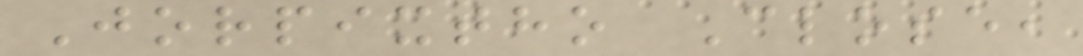Jorpixtho Close,
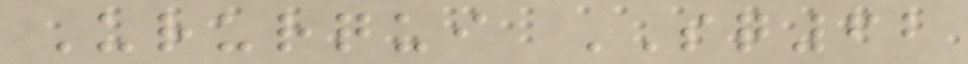Ururqui SQ62
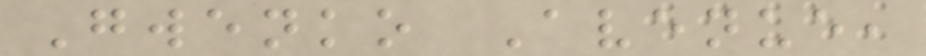Gwenko Avenue,
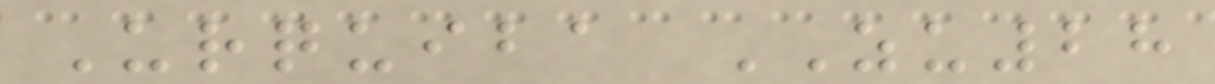Urquiba ZU28
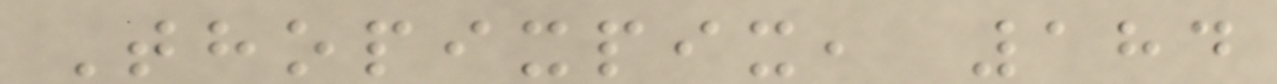Thopixpix, 184
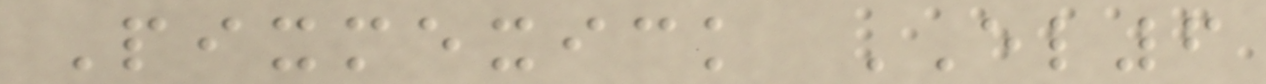Pixmexick EL6
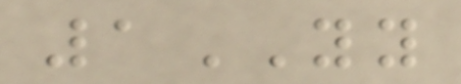1YY
